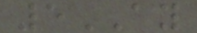5AY
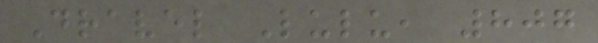Dravel Lulu, 807
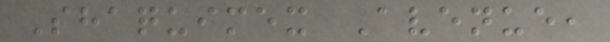Shaquimex Avenue,
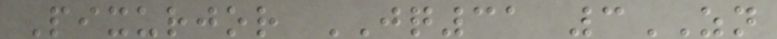Pixurjor JQ31 3ZN
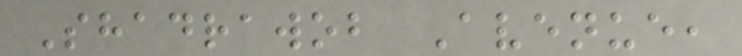Shadrawob Avenue,
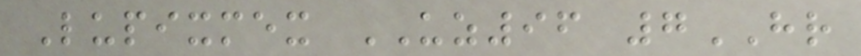Lupixmex UZ96 7HR
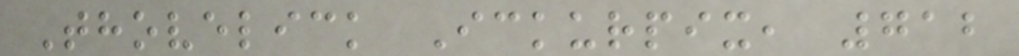Thovelick Ickurpix, 712
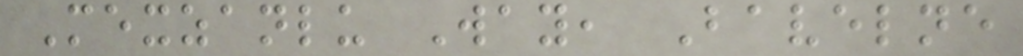Mexzanlu Way, Bavelne
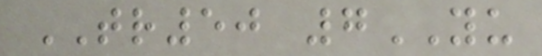TR50 7YU
